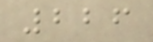226
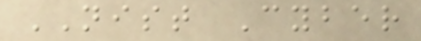NIST Cyber
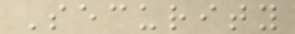Security
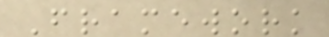Framework
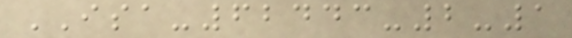ISA-62443-2-1
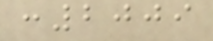:2009
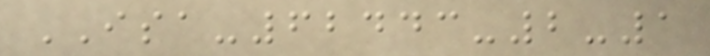ISA-62443-2-1
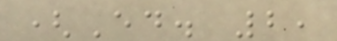(Ed. 2,
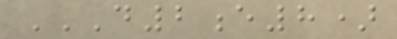D2E8)
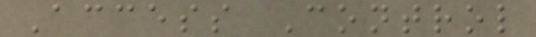Access Control
